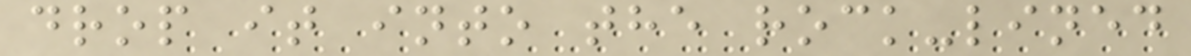drop it into the rock-lined
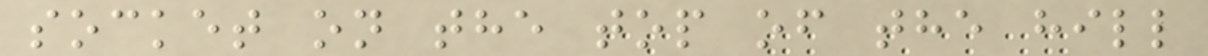socket on the top of the hill
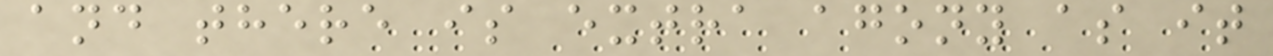and there is extra agony as it
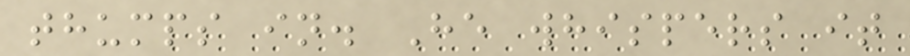thumps in. He whispers it
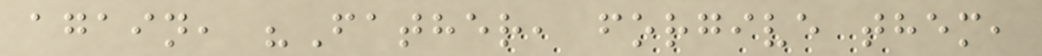again, "Father, forgive them,
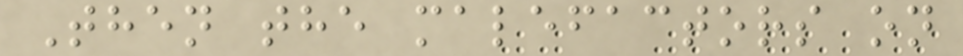Then the malefactors on
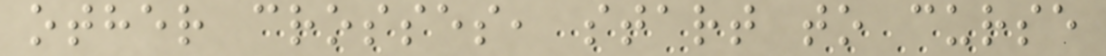other crosses, start to curse
